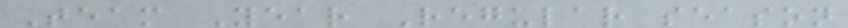Team Year Regular season
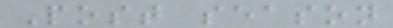Post season
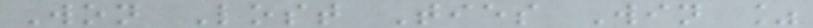Won Lost Ties Win %
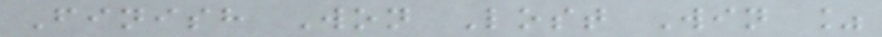Finish Won Lost Win %
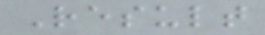Result
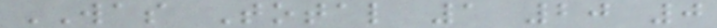WAS Total 1 20 0
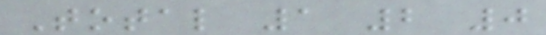Total 1 2 0
